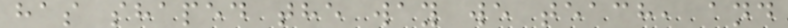has shaped the way we teach, and
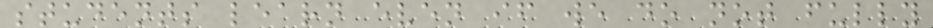students learn even if we do not fully
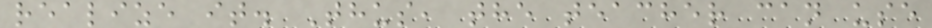realize it. Thus, the teacher can use
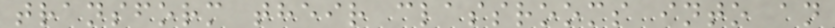transform their classrooms into an
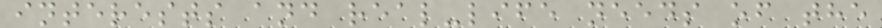interests and real-life needs of the
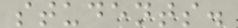students.
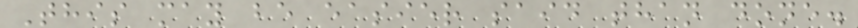This may be easier said than done.
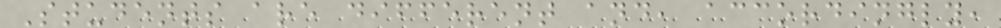Students are different and, accordingly,
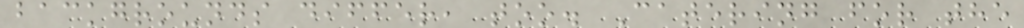backgrounds differ, too. Catering for the
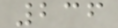236
